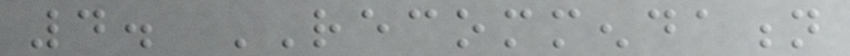4. RECOMMENDATION
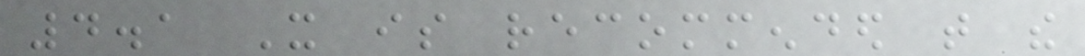4.1 It is recommended that the
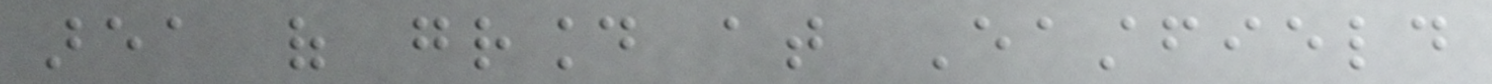area of ground at Eastfield
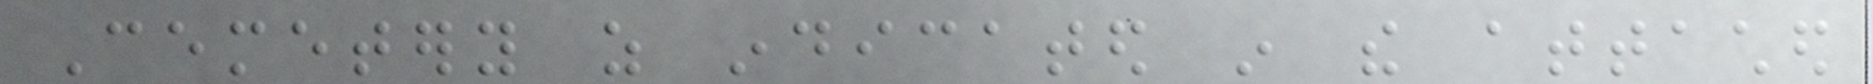Cemetery as indicated in the attached
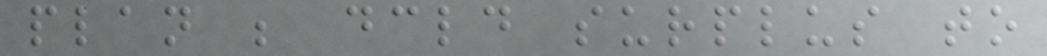plan be declared surplus to
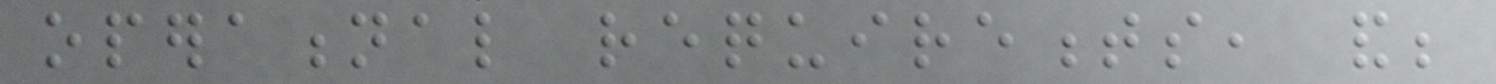operational requirements, and;
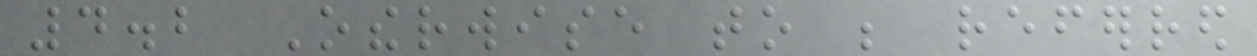4.2 Otherwise to be referred
